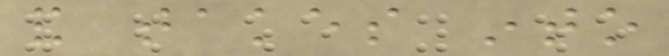and takes into
